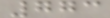773
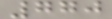770
